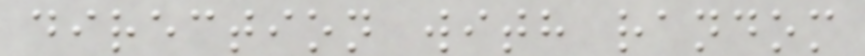direction with random
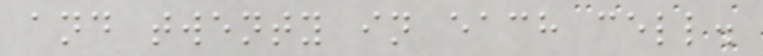and twenty in each cell.
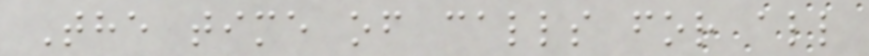The time of calls for all
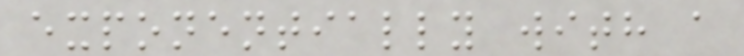exponentially with a
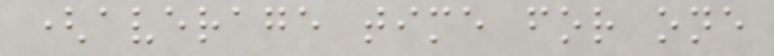(average time for one
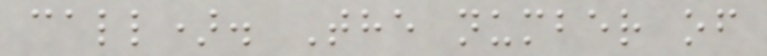call). The number of
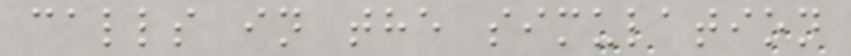calls in the simulation
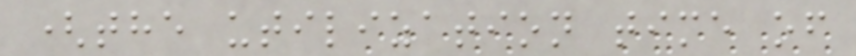(the utilization time of
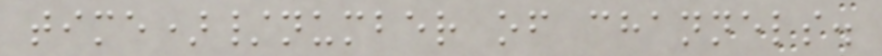time)/number of channels.
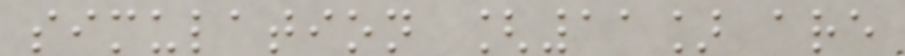simulation [11] are
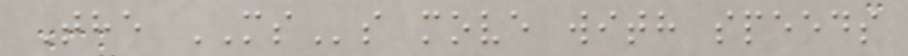The MSs move with speeds
